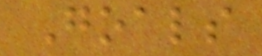Goals
